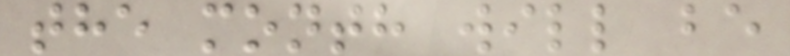the month will be
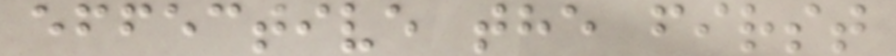effective the first
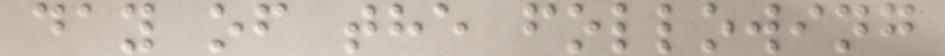day of the following
